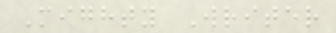Mighty Writer
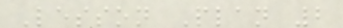Lesson Plan 2
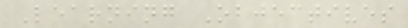Learning Objectives
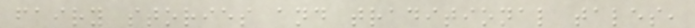fairy stories and traditional tales,
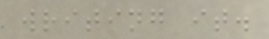writing it.
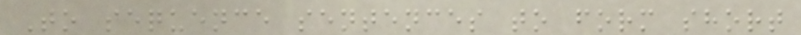To sequence sentences to form short
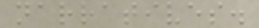narratives.
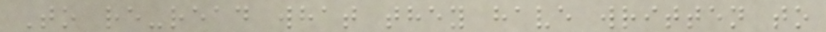To re-read what they have written to
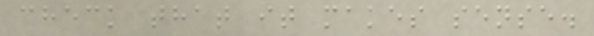check that it makes sense.
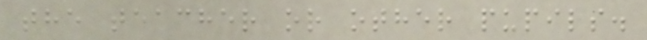the teacher or other pupils.
